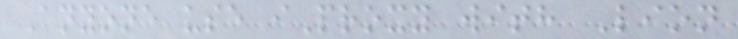Anyone use iProxy with Lion
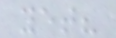yet?
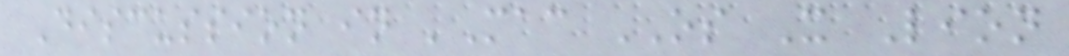Discussion in 'Mac OS X Lion
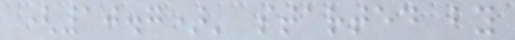(10.7)' started by
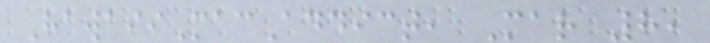HawaiiMacAddict, Mar 8,
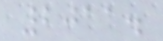2011.
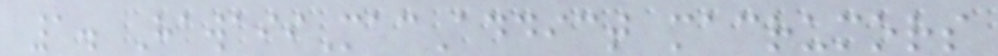1. HawaiiMacAddict macrumors
